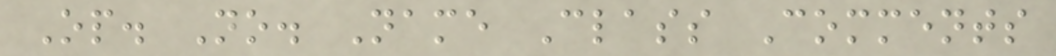Op. No. Name Class Comments
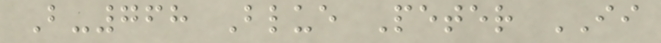B-768 Blue Peter II
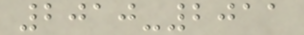2010-2011
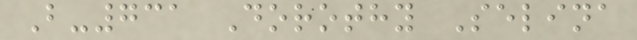B-731 Dorothy Selina
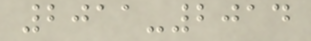2011-2014
